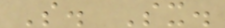S. Sx.
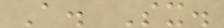A. Sx.
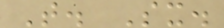T. Sx.
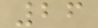26
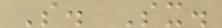S. Sx.
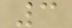3
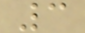3
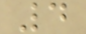4
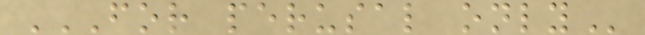FOR PERUSAL ONLY
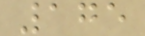175
